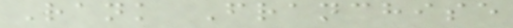Rank Franchise
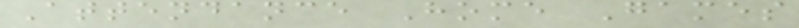Attendance Home Games
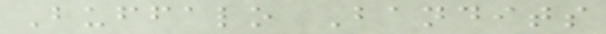Buffalo Bandits
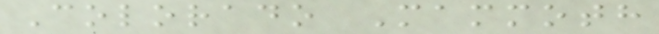Colorado Mammoth
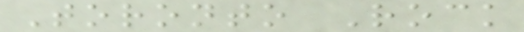Toronto Rock
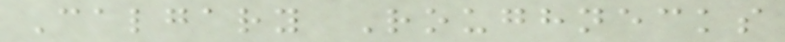Calgary Roughnecks
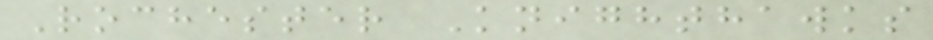Rochester Knighthawks
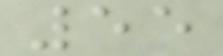55
